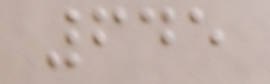645
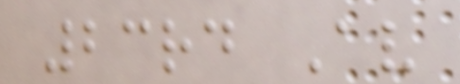23rd Av
